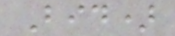Bid)
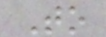To
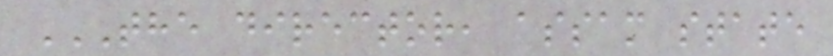THE DIRECTOR, ASSAM STATE
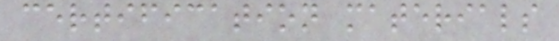certification materials
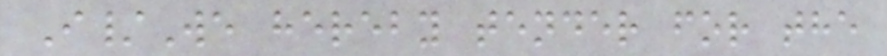I/We hereby tender for the
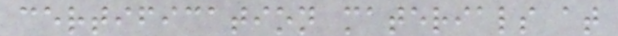certification materials at
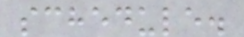schedule.
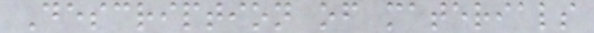Description of materials
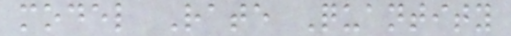model Rate Quantity
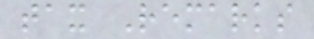tax Remarks
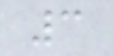3
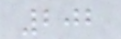202
